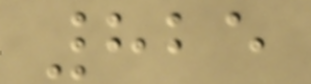825
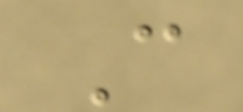C
